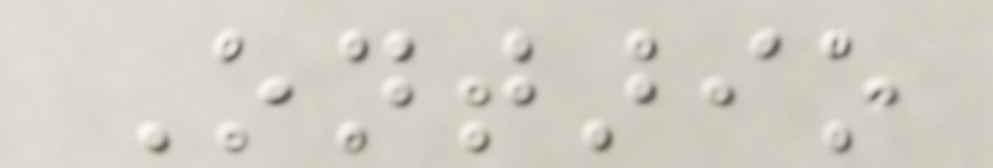Ontario
